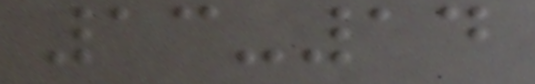13-14
